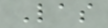Las
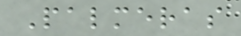Palmeras
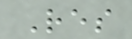Res
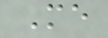Me
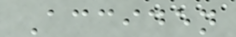Acciden
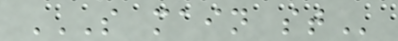S MAIN ST
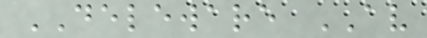DELEWARE AV
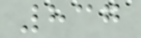837
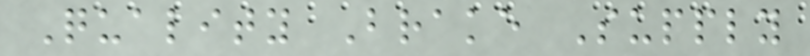Quality Brake Supply
